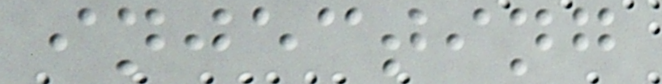injecting
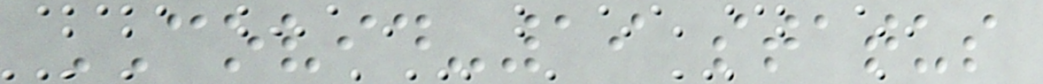COVID-19 status
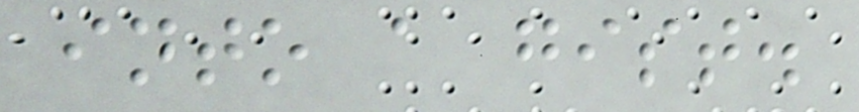into a gist.
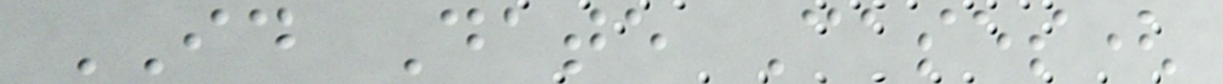ID Date Cases(
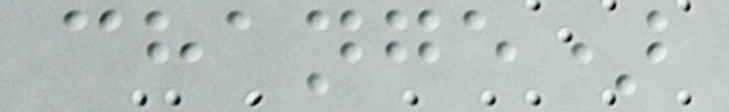change)
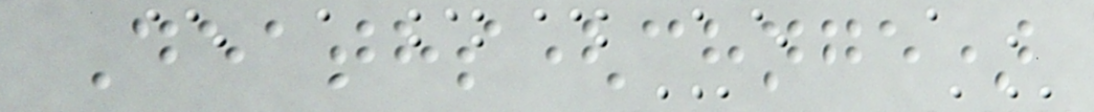Deaths(chnge)
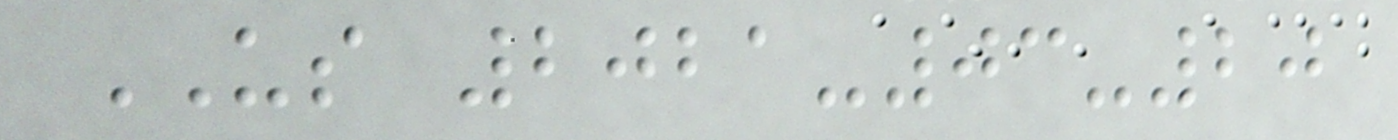US 2021-03-20
